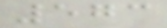573
